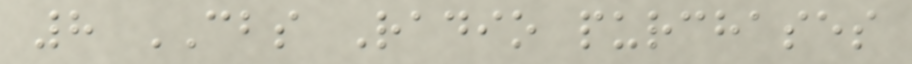8 CBS Radio purchases
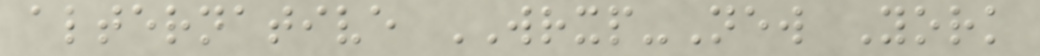alternative WRXP-New York
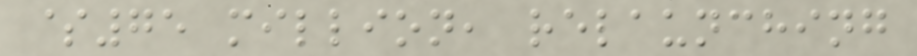$75 million, relaunching
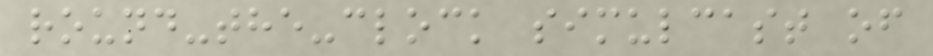round-the-clock simulcast of
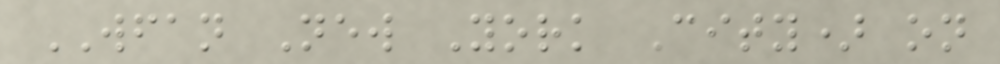WFAN New York City) on
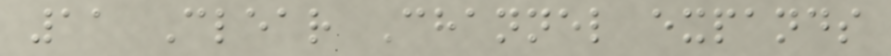11 Clear Channel expands
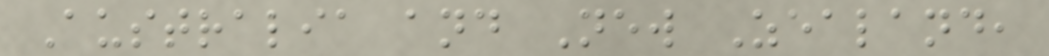Australia and New Zealand,
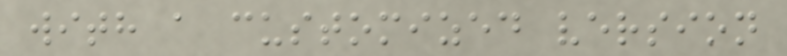with a customized version
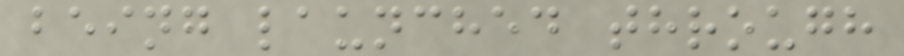being launched through
